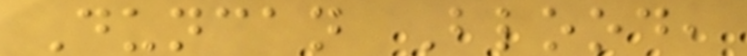Duncan Blood,
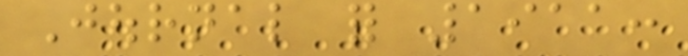Journal for 1911:
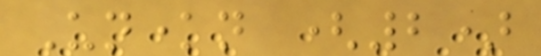Unknown (2)
